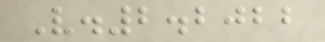V.2.2022
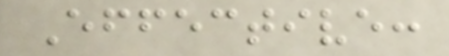Effective:
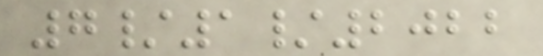7/1/2022
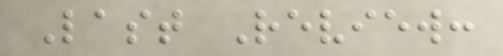Last Review:
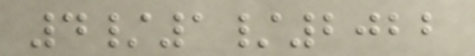4/1/2022
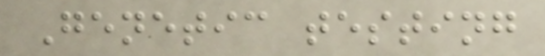Genetic testing
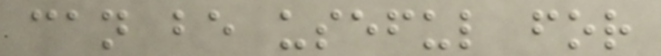can be useful for
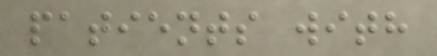patients with
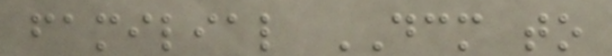familial DCM to
